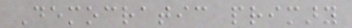Democratic primary
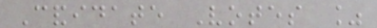Candidate Votes %
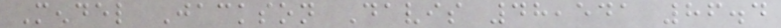Mendel Jackson Davis 48,541 86.4
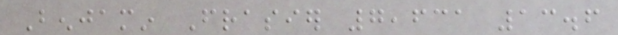Benjamin Frasier 7,631 13.6
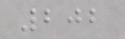202
